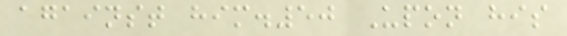against him.50 Upon his
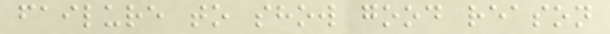failure to show good reason
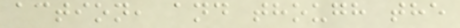action, and though the
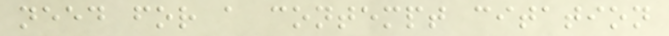need for a contempt citation
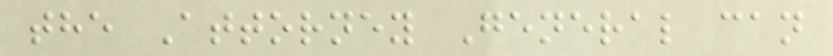the Attorney General can
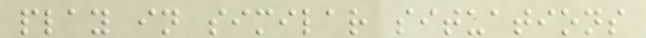play in similar situations
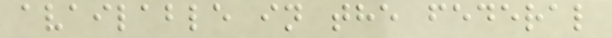available in the federal
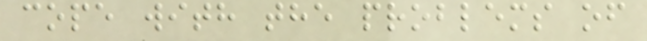cope with the problems of
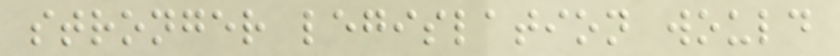stronger legislation would
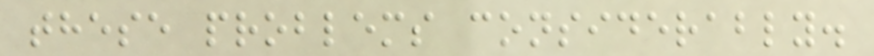these problems considerably.
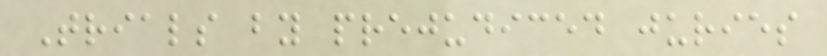Trials by prejudiced juries
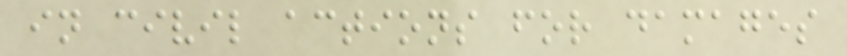in civil actions for damages
